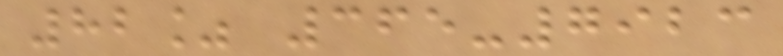82% 365-7923
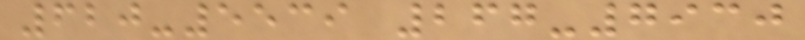620-5539 267-7930
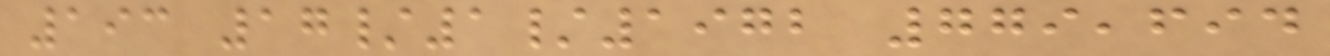193 17/1/1972 779,694
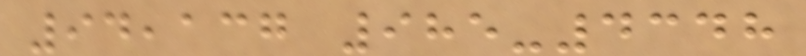94,137 985-4348
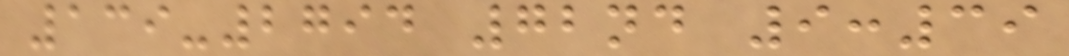139-2794 72nd 9:39
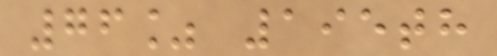76% 195th
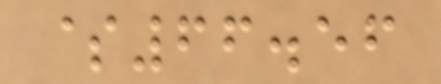$66.56
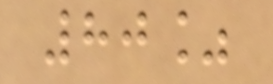80%
